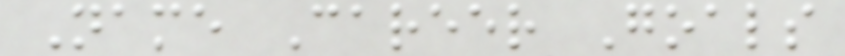Name Career Goals
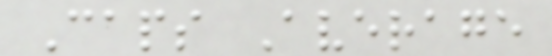Caps Average
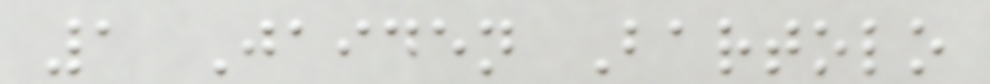1 Jaiden Bartolo
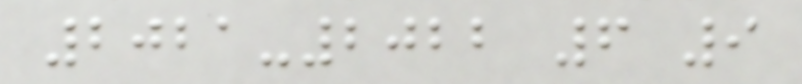2021-2022 6 9
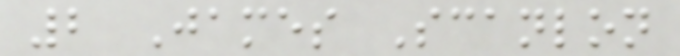2 James Scanlon
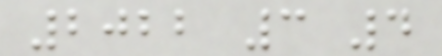2022 3 4
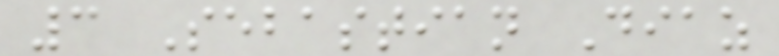3 Sebastian Diaz
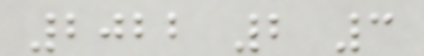2022 2 3
